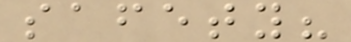safety?
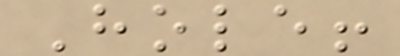Hole!
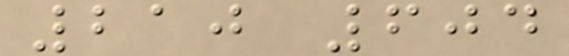210 604
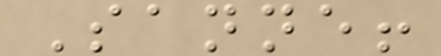Sanne!
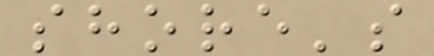shore's
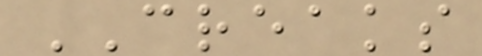CREAKS
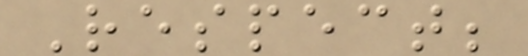Respect;
